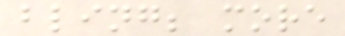bling; more
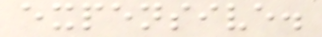expensive.
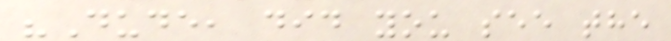"Dude, did you see the
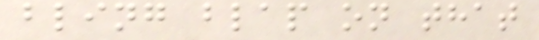bling blap on that
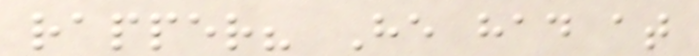rapper? He had at
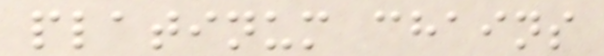platinum chains
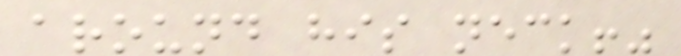around his neck!"
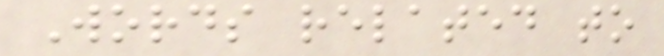Words related to
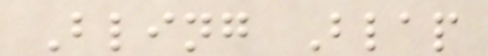Bling Blap
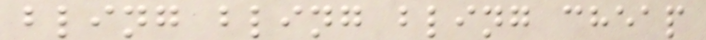bling bling bling cheap
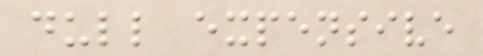dull expensive
